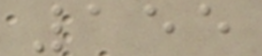155
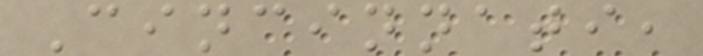Cincinnati,
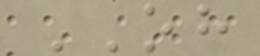OH
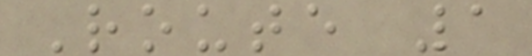Route 1
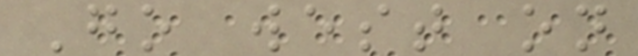Go west on
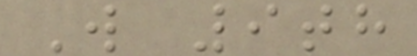W 9th
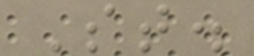St.
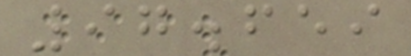97.659
